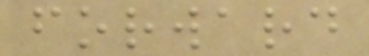forward
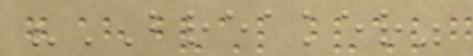"BREAKER"
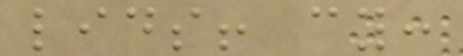lids! cy:
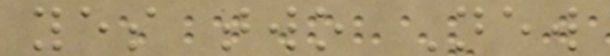yes two New
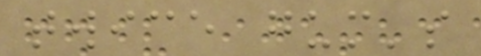twice gum's
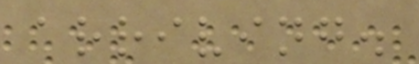arriving.
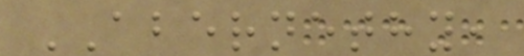ABERNETHY,
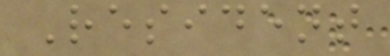Resident
